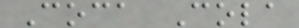Coca Cola
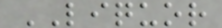LIQUOR
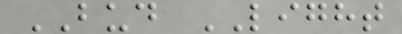BUD LIGHT
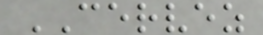CERVEZ
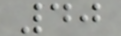40
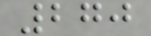270
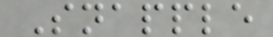Snapple
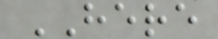HERE
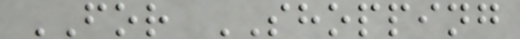FOR SHOPPING
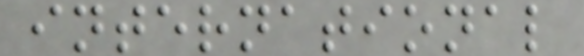international
